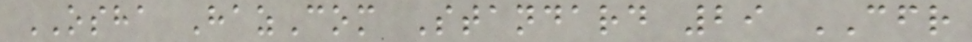OSHA HazCom Standard 29 CFR
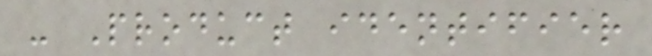- Product identifier
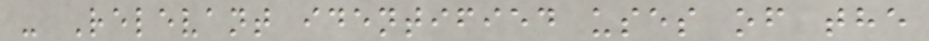- Relevant identified uses of the
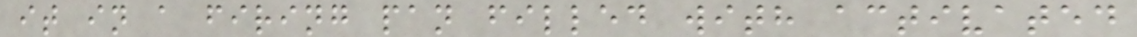it in a firing pan filled with activated
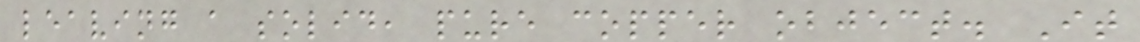leaving a solid, pure copper object. It
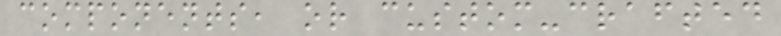components, or custom-crafted
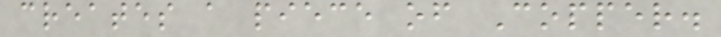creates a piece of Copper.
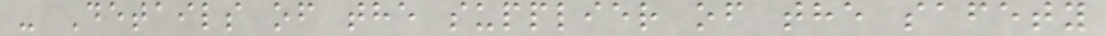- Details of the supplier of the safety
